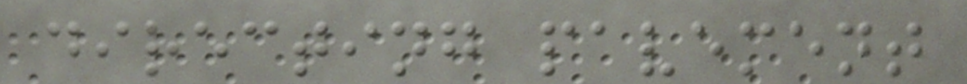directing pavement
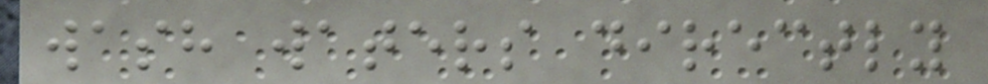wash waters directly
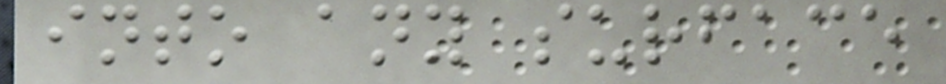into any surface
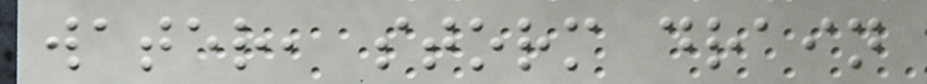water, storm drain
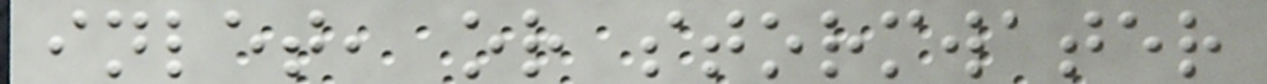inlet, or stormwater
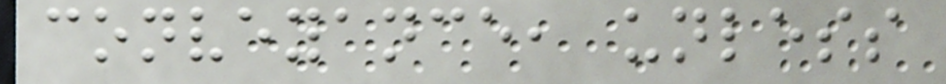conveyance, unless
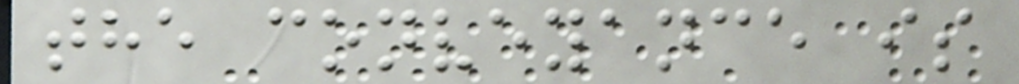the conveyance is
